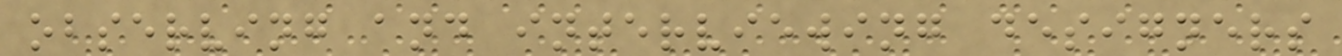observing and interviewing designers
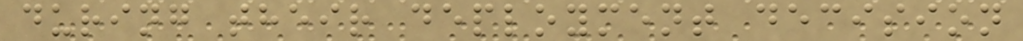during their deployment decision
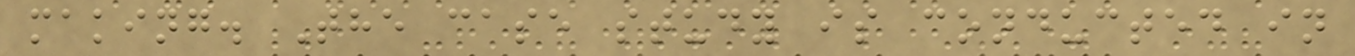making. The case study is conducted in
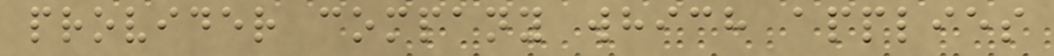provider company which applies
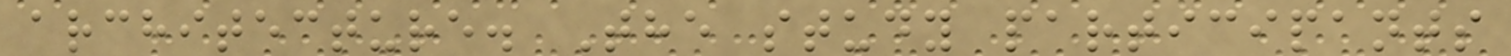architecture. The study participants
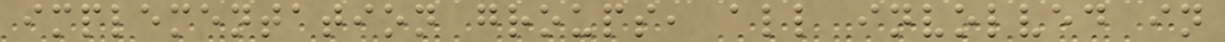implementation groups, all involved in
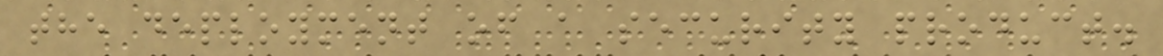the deployment of a security product.
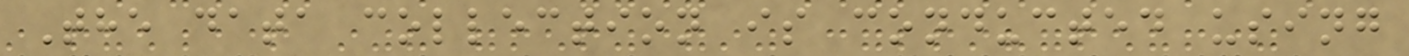The data collection is conducted using
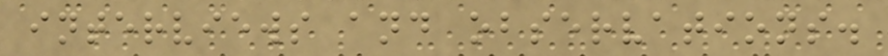interviews and observations.
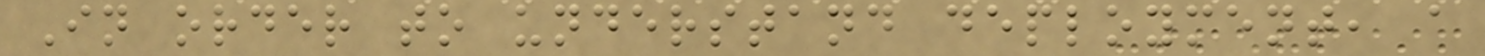In order to understand deployment, a
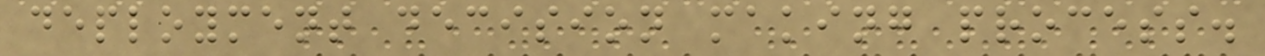deployment decision making process.
